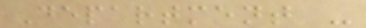Department -
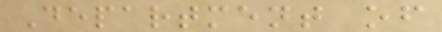Department of
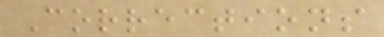Corrections
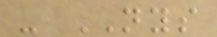- NYS
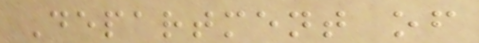Department of
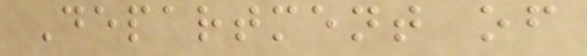Department of
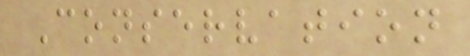Conservation
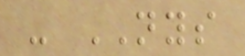- NYS
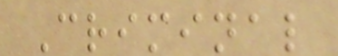Criminal
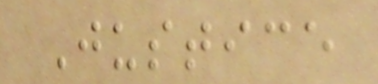Justice
